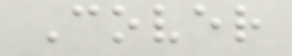Cover
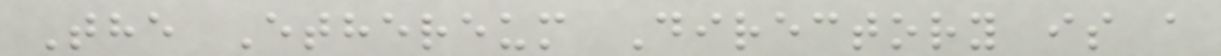The Ethereum Directory is a
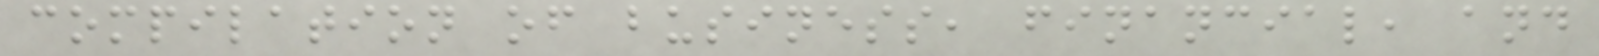compilation of business, financial, and
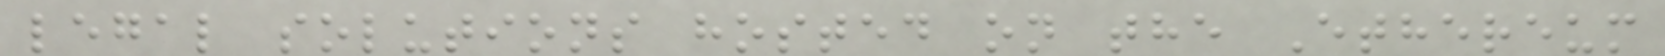legal solutions hosted on the Ethereum
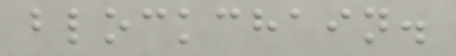blockchain.
